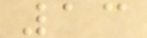13
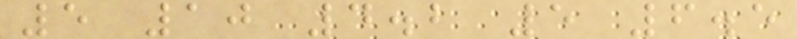5 10 4.2 5 6.5
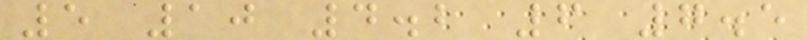5 10 4.2 6 7.5
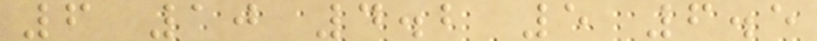6 10 4.2 5 6.5
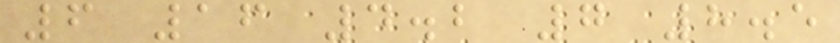6 16 4.2 7 8.5
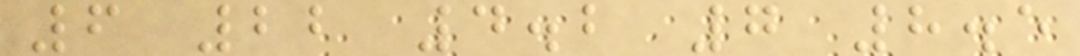6 22 4.2 7 8.5
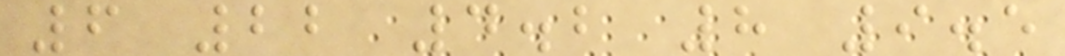6 22 4.2 8 9.5
